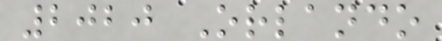2020 Orlando
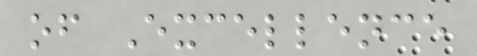of Excellence
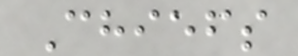Chiefs
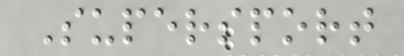Supersport
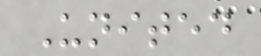United
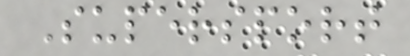Supersport
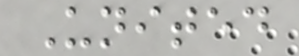United
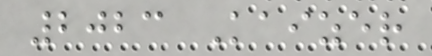2023 Kaizer
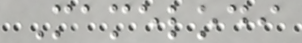Mamelodi
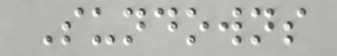Sundowns
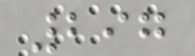297
